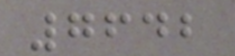7642
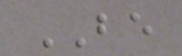BE
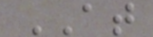AT
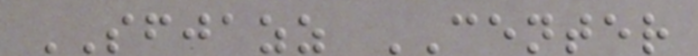SFJAZZ CENTER
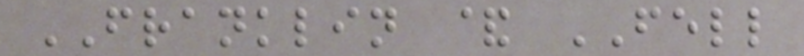FRANKLIN & FELL
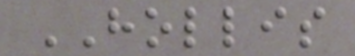HOLLIS
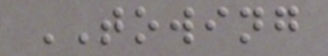TOWING
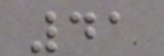41
